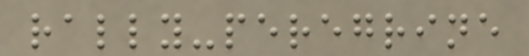rally-peregrine
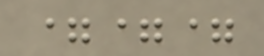===
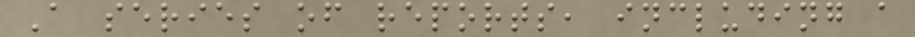A series of reports, including a
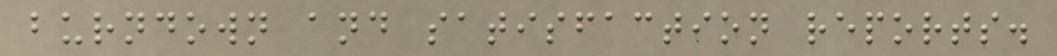burndown and satisfaction reports.
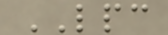LPC
